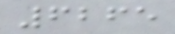6265
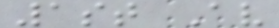1st Av
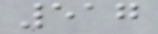517
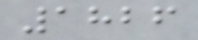1826
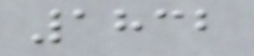1832
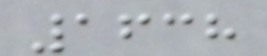1638
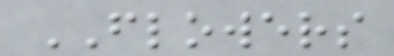FLOWERS
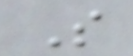S
